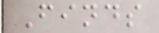Finds
